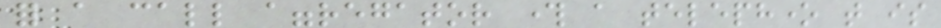for a call aggregator through a telephone that is
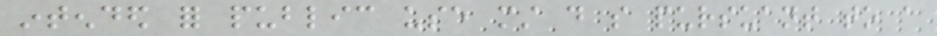intended for public use must do so pursuant to a
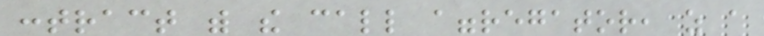contract with the call aggregator, as a
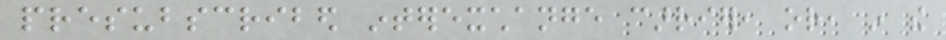presubscribed interexchange carrier, or, in the
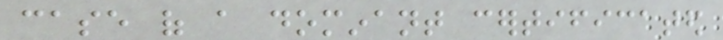case of a dominant certificated
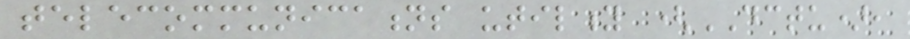telecommunications utility (DCTU),
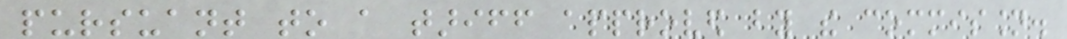pursuant to a tariff approved by the commission.
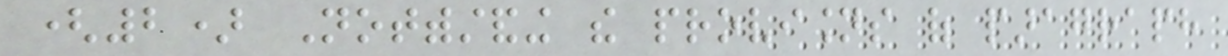(2) Notwithstanding the provisions of paragraph
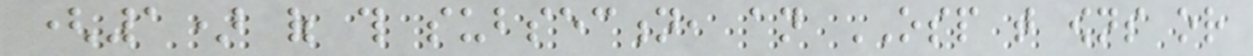(1) of this subsection, an OSP that owns or
